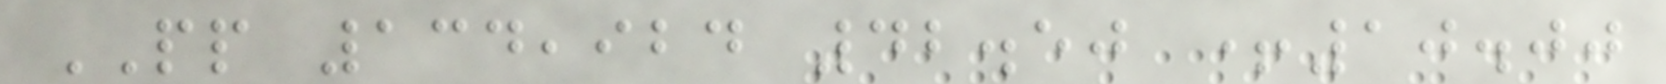PP 134,924 42.50 +10.00
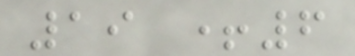19 +6
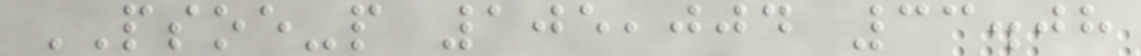PSOE-p 105,004 33.08
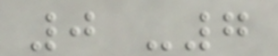0 -7
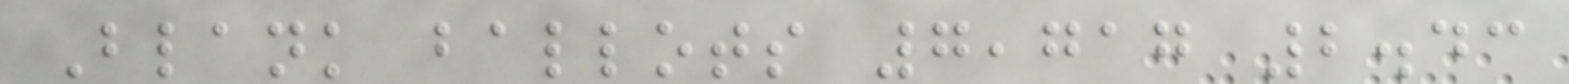Blank ballots 7,717 2.43
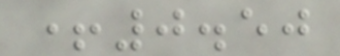+0.50
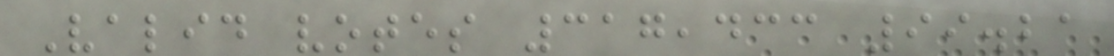Valid votes 317,433 99.21
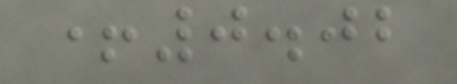+0.02
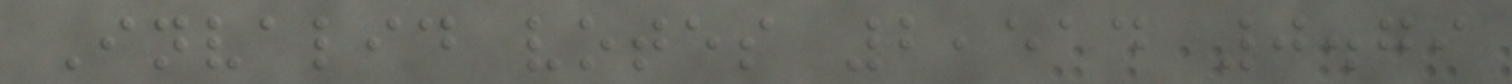Invalid votes 2,514 0.79
